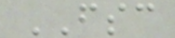FSC
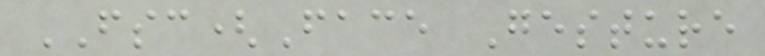FSC(Face Gesture
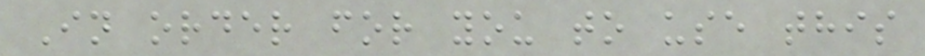In order for you to use this
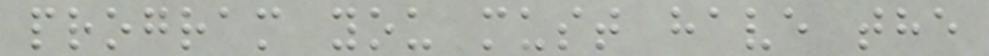program you must have the
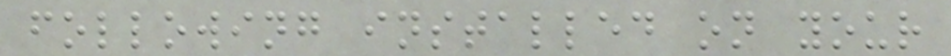following installed on your
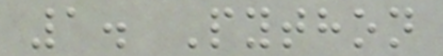1. Python
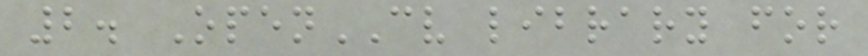2. OpenCV library for
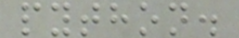python.
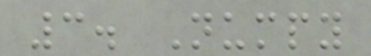3. Numpy
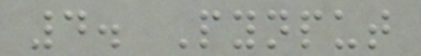4. Pynput
